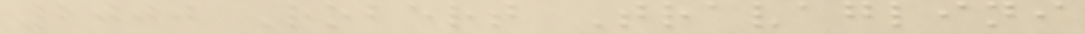2000 Robert Travaglini
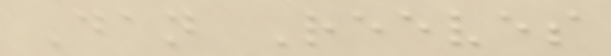Dan Reeves
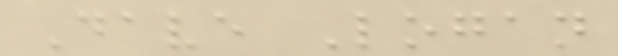Dave Logan
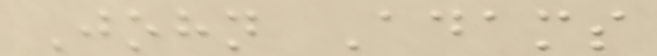John Adams
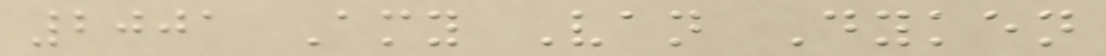2001 Amy Van Dyken
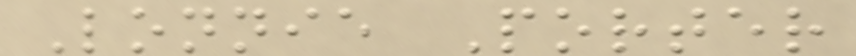Lonnie Porter
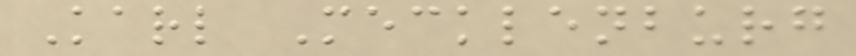Karl Mecklenburg
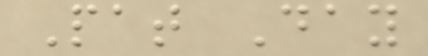Pat Day
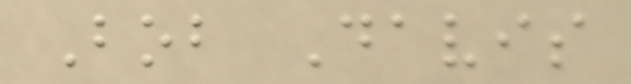Bob Davis
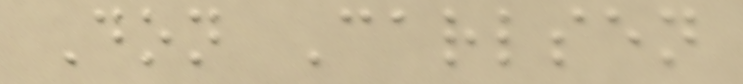Don Carlsen
